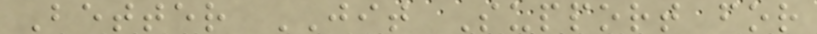Better JIT Support for
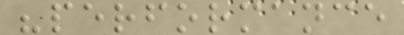"performance
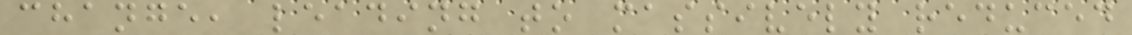change, leading to massively reduced
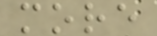more
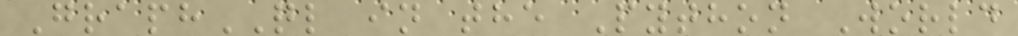GraphQL in the Python World
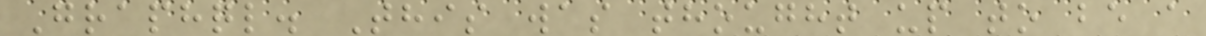Graphql. This was thought up to be a
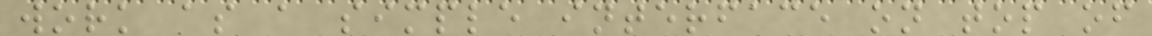work as a simple interface on top of
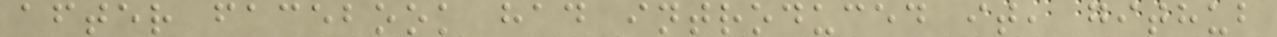after facebook had introduced it, github
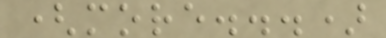(more...)
